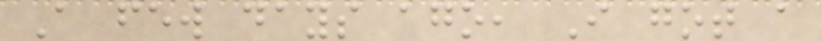A few days ago, I got a
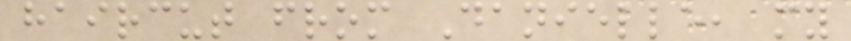haircut from Danielle, my
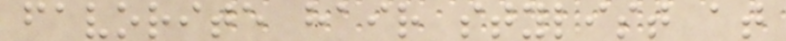favorite hair stylist at
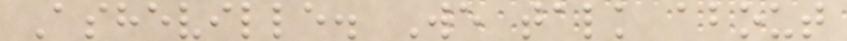Asheville. We talk about
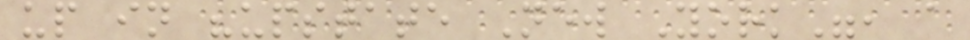up in "upstate New York", a
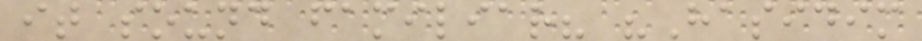it sound familiar? "Hasidim
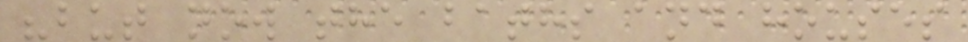"but now the baths and houses
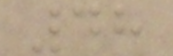48
